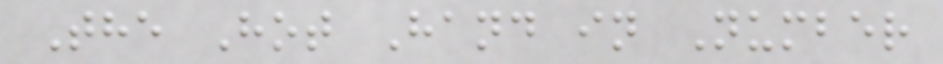The Hot Hand in Number
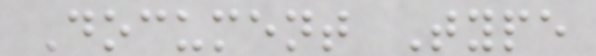Document Type
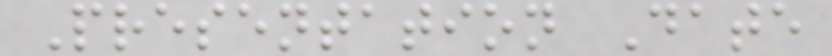Presentation Date
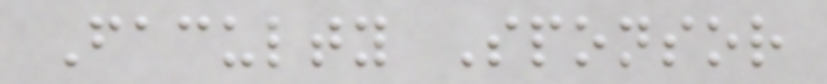Faculty Sponsor
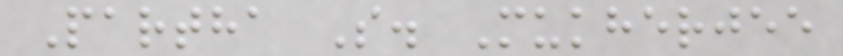Partha S. Mukherjee
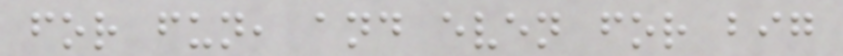for fun, and even for big
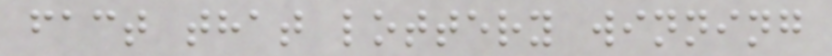fact that lottery winning
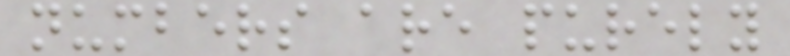numbers are purely
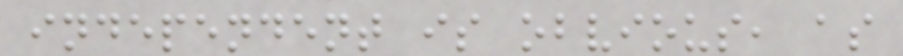independent is obvious, as
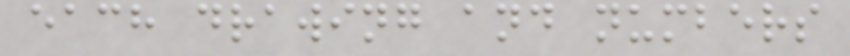each drawing and numbers
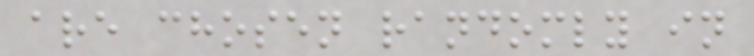are chosen randomly in
